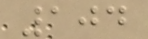104
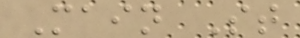Main St
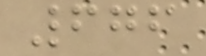676
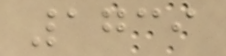1739
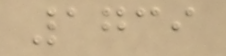1739
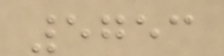5753
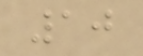10
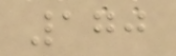170
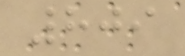809
